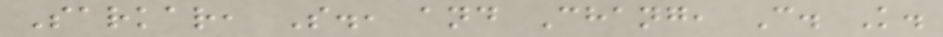Sarkar, S., and Chang, C. K.
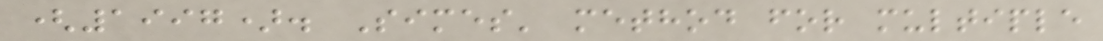(1997). Simes' method for multiple
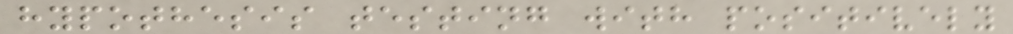hypothesis testing with positively
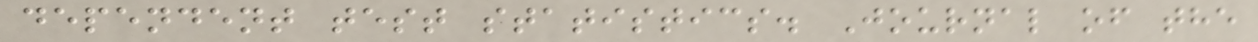dependent test statistics. Journal of the
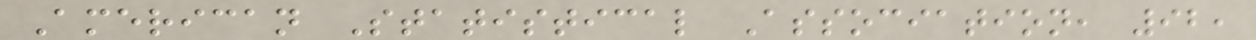American Statistical Association, 92,
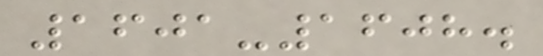1601-1608.
